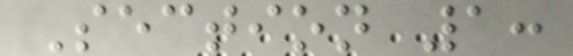Section 1:
